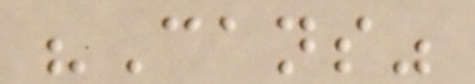"Cans"
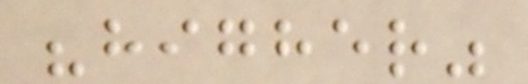"higher"
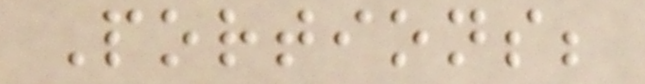Portions;
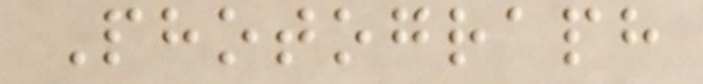Photograph
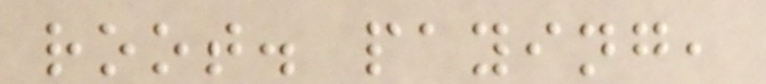root. paying,
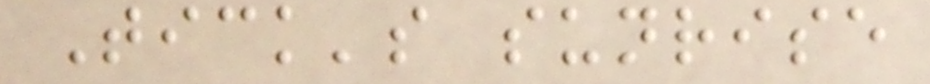Tick's sunrise
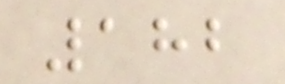182
